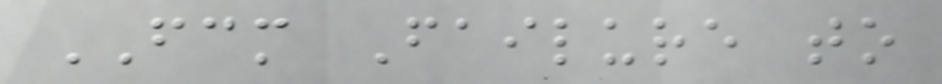FCM Failure to
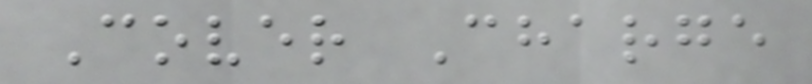Cover Charge
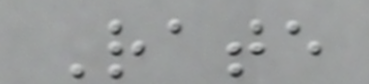Rate
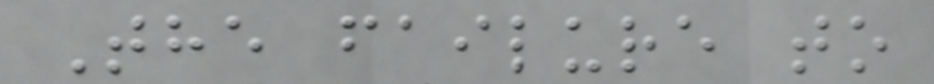The failure to
